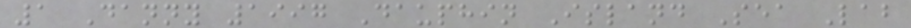1 Danny 1997 Dauphin Island Sea Lab
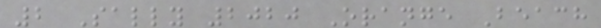2 Sally 2020 Orange Beach
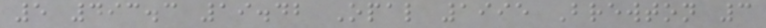5 493.3 19.42 Opal 1995 Brewton 3
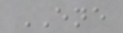ENE
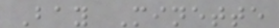Bay Minette
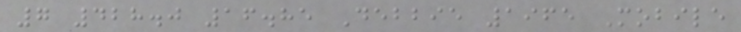7 428.0 16.85 Debbie 1965 Mobile
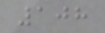108
